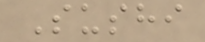Sushi
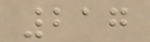217
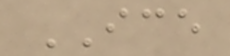ICE
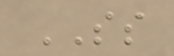SS
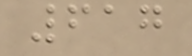617
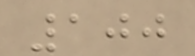100
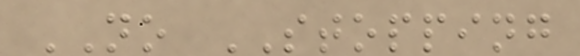NO STOPPING
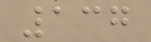137
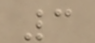3
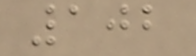102
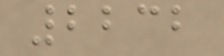2232
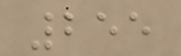255
